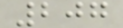207
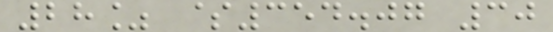28% $354.07 30
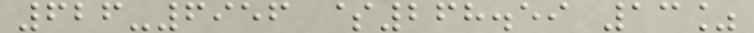626-6956 $268.59 13%
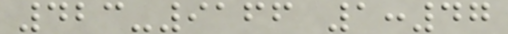423-9166 1:47
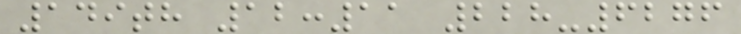149th 12:11 228-6276
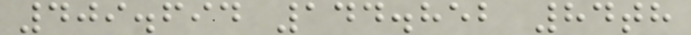409.694 144.852 84th
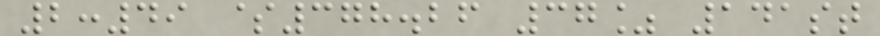2:49 $378.26 37% 141st
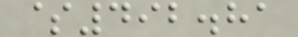$492.81
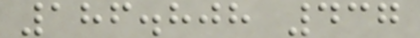186.808 437
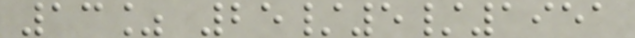13% 25/5/1951
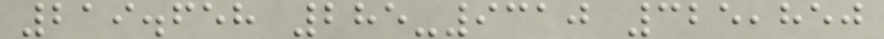219.658 285-9310 325,850
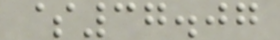$37.07
